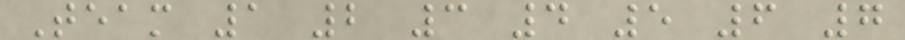Team 1 2 3 4 5 6 7
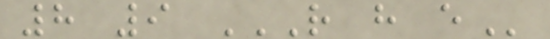8 9 R H E
